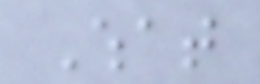What
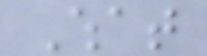What
